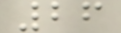26
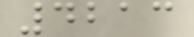4213
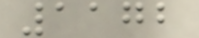1172
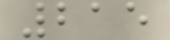215
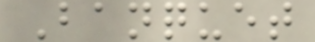Banquet
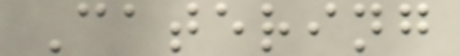Catering
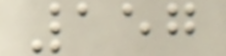157
